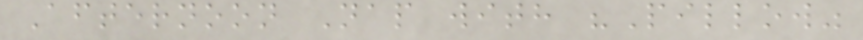Afternoon Nap with "Pillow"
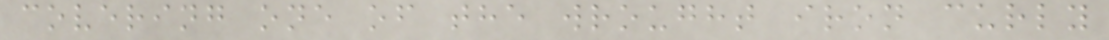covering one of the wrought iron curly
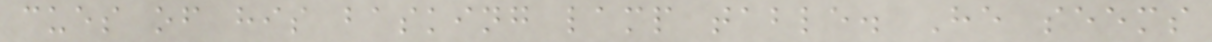cues of his basking lamp table. He seems
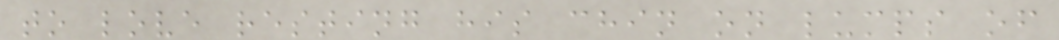to love resting his chin on lumps of
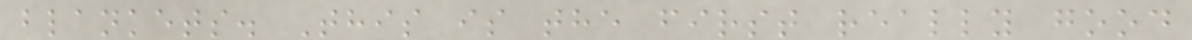blankets. This is the first really good
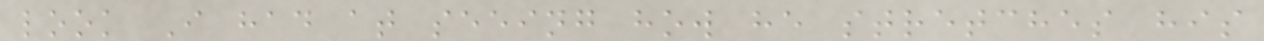look I had at seeing how he stretches his
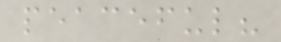peaceful?
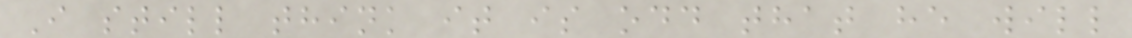I still think it is odd that he will
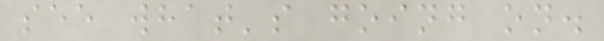see what's going on.
